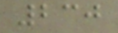230
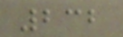232
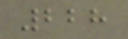228
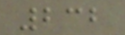232
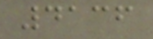4136
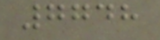7748
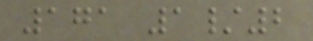171 1/2
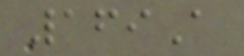169A
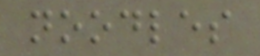noodles
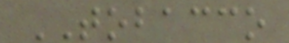TOBACCO
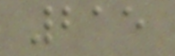215
